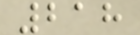218
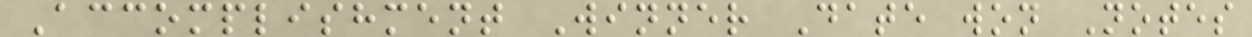Accomplishment Winner Date won Notes
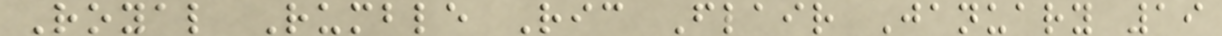Royal Rumble Ric Flair January 19
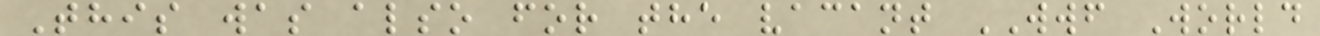This was also for the vacant WWF World
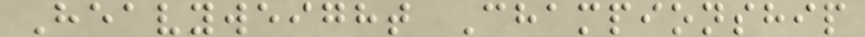Heavyweight Championship
